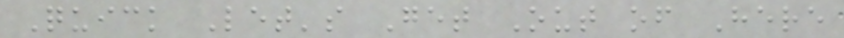Quick Let's Get Out of Here
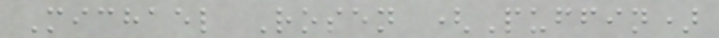Michael Rosen (Puffin)
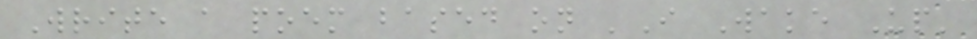Write a poem based on 'I Wake Up'
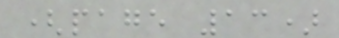(page 13)
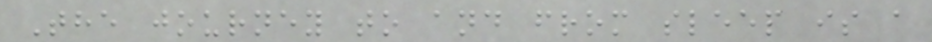The journey to and from sleep is a
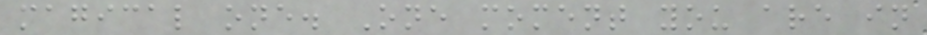magical one. One moment you are in
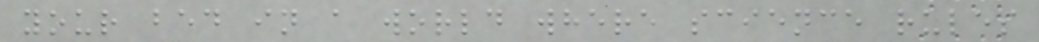your bed in a world where science rules
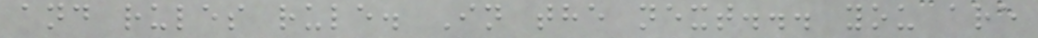and rules rule. In the next... you are
